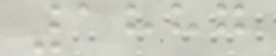1887
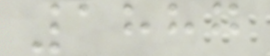1887
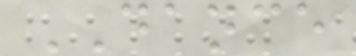DANCE
